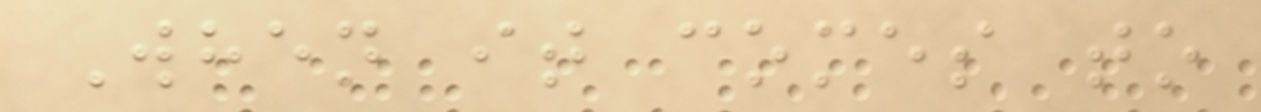When it comes to
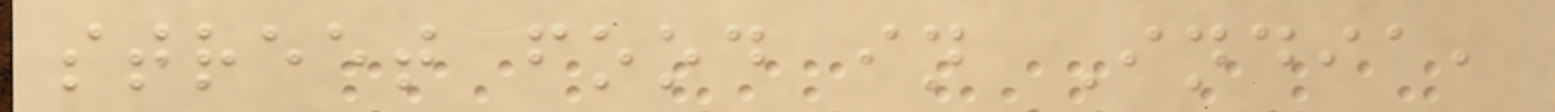street food in India,
